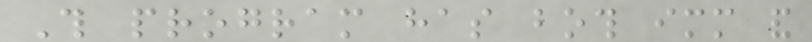This program has both immediate and
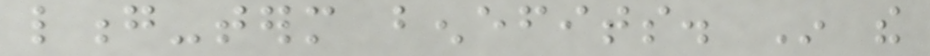long-term benefits. In the
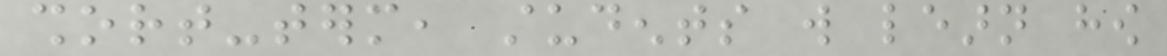short-term, students will learn how
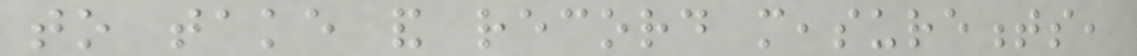to take and record measurements,
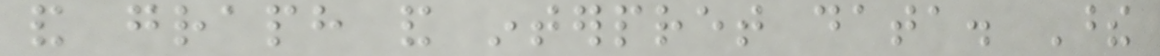and graph and interpret data. These
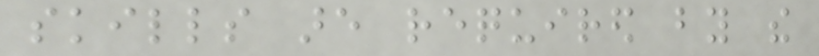skills are required by the
